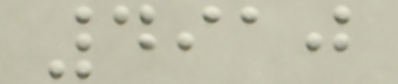4910
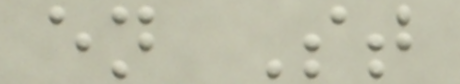en St
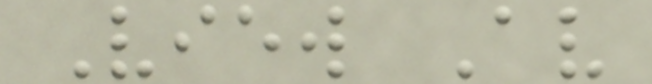View Av
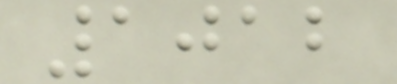1012
